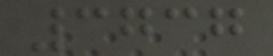3737
